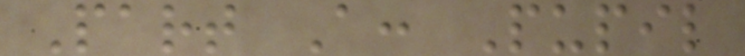Part A: Pupil
